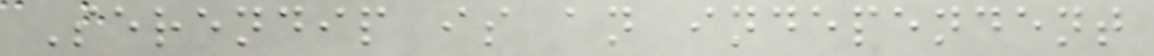Serendip is an independent
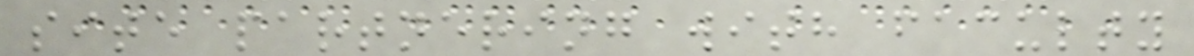site partnering with faculty
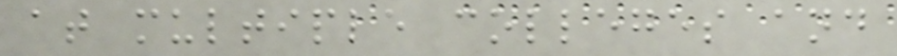at multiple colleges and
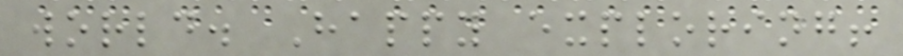world. Happy exploring!
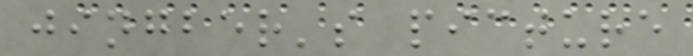jingber's picture
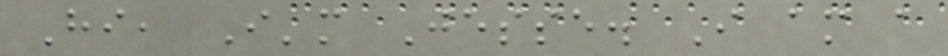Hi, I'm Jesse. I am a
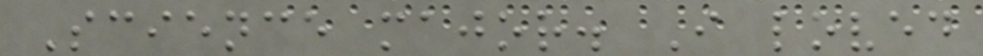Science major. I loved
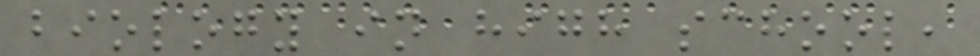biology in high school,
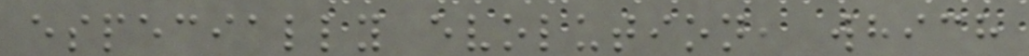especially evolution, which
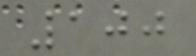100
